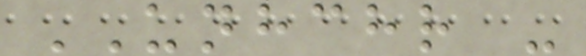UNHCHR -
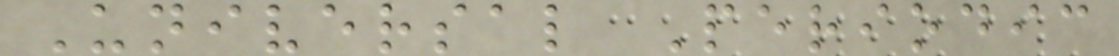Universal Periodic
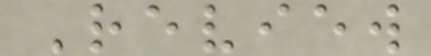Review
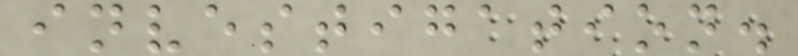investigation.
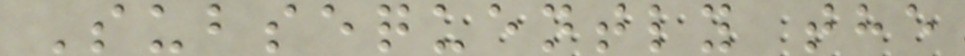Subsequently the
